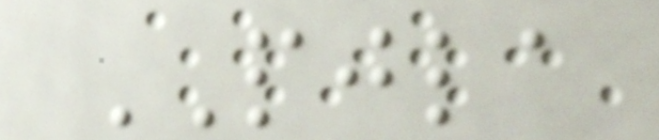PJLA
